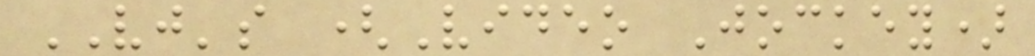VJ's (Video Jockey)
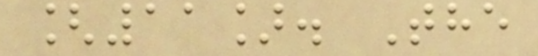[11]. The
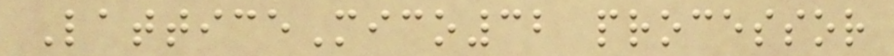LatticeMico32 processor
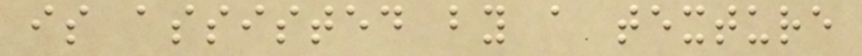is assisted by a texture
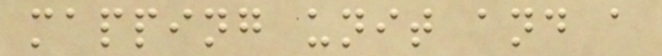mapping unit and a
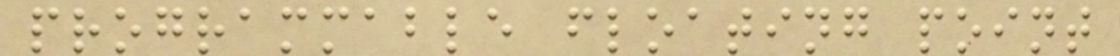programmable floating point
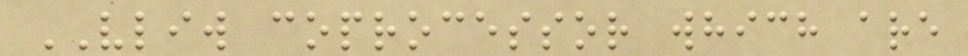VLIW coprocessor which are
